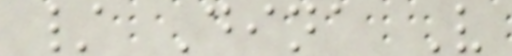/ Dina V
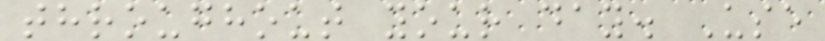throughout your day. Use
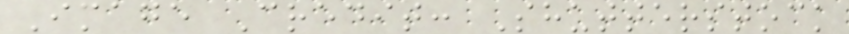Image Credit: Shutterstock
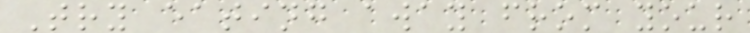Try eating away from your
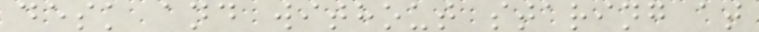desk and without staring at
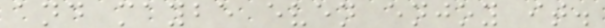and maybe even enjoy it.
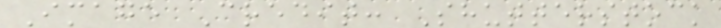Image Credit: Shutterstock
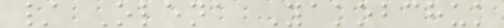/ Olena Yakobchuk
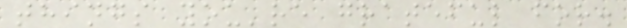things you're grateful for.
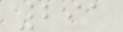291
